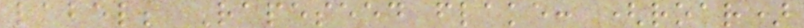label; Rapeseed flake: (roar)
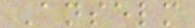Anselm
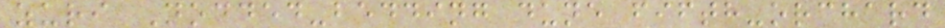zuri Nodded-bedding dune fifth-orchard
